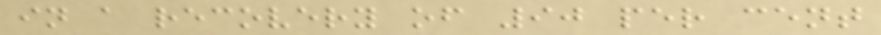in a recovery of 90 per cent
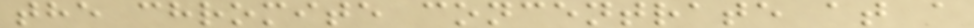the chromite concentrate at a
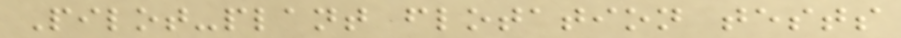Pilot-plant flotation tests
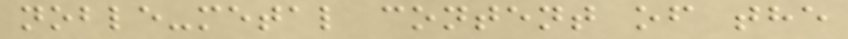noble-metal content of the
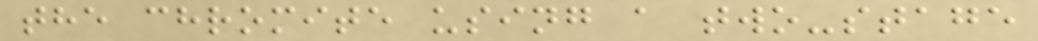the chromite using a two-stage
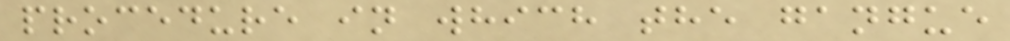procedure in which the gangue
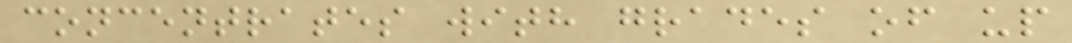concentrates with grades of up
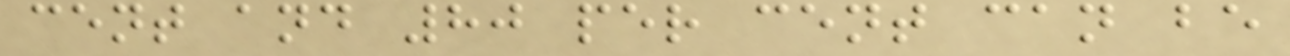cent and 80 per cent can be
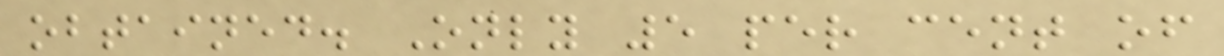obtained. Only 5 per cent of
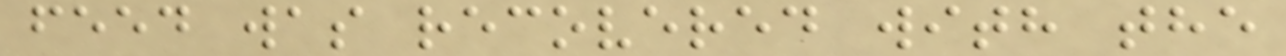feed was recovered with the
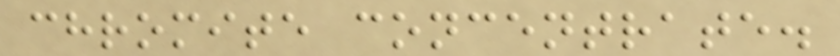chromite concentrate.
